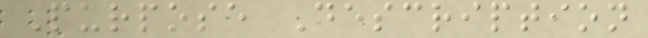Purpose Description
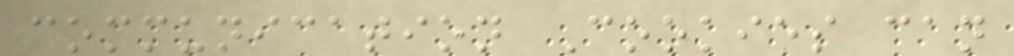communication Cookies can
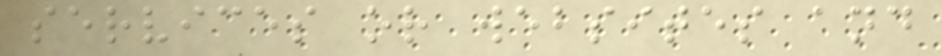services or websites and
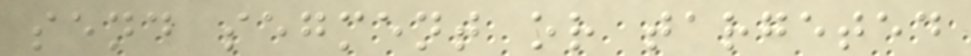send segment or targeted
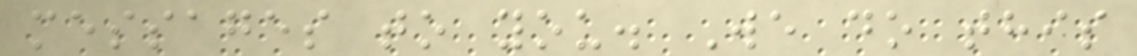messages to you. We do this
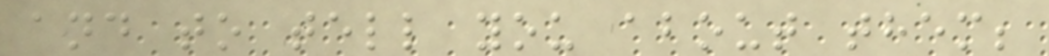and to tell you about them;
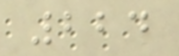224
